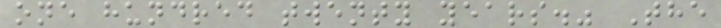one hundred twenty years." The
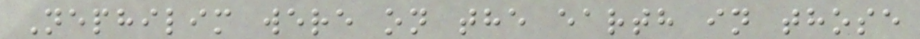Nephilim were on the earth in those
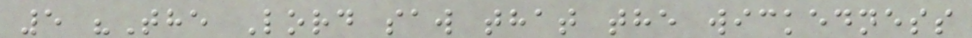5 "The Lord saw that the wickedness
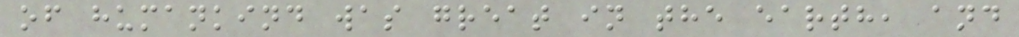of humankind was great in the earth, and
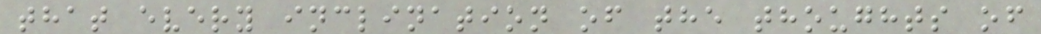that every inclination of the thoughts of
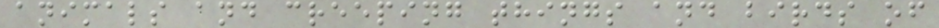animals and creeping things and birds of
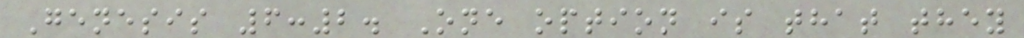Genesis 6:2. One option is that they
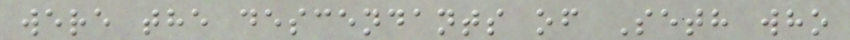were the descendants of Seth who
